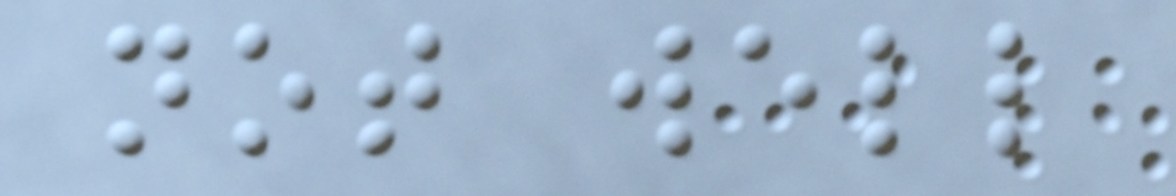not well
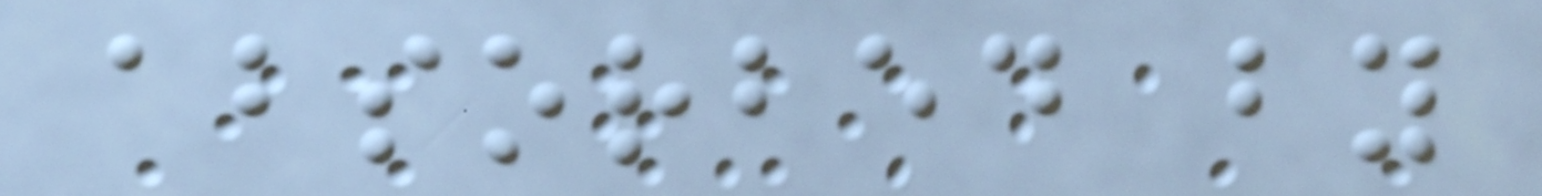absorbed by
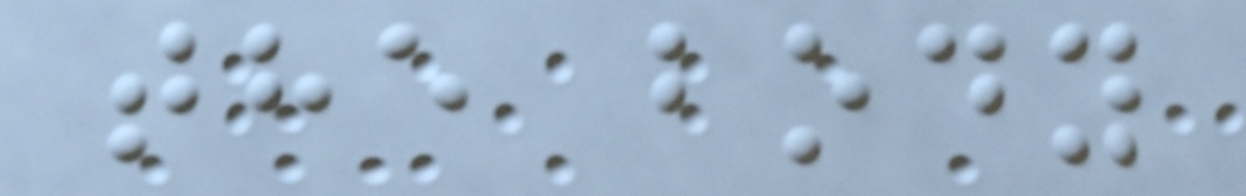the body
